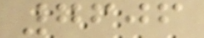7606
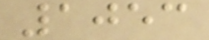1053
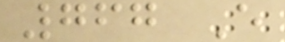767 E
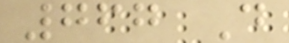767 D
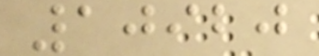10920
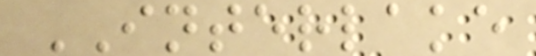INTERLAKE
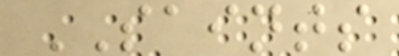SAINTS
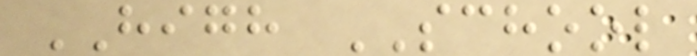HIGH SCHOOL
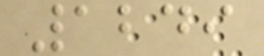1249
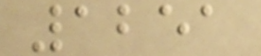1251
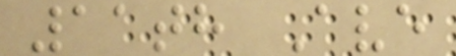11th Ave
